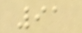91
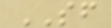SF
